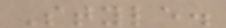Style.
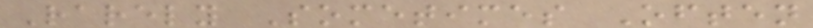Rarely Sometimes Often
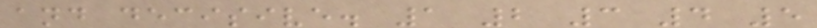and decisive. 1 2 3 4 5
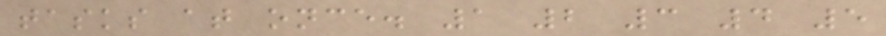tasks at once. 1 2 3 4 5
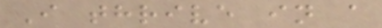I thrive in a
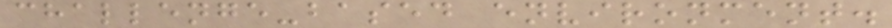challenge-based environment.
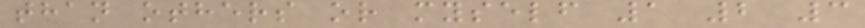than others or myself 1 2 3
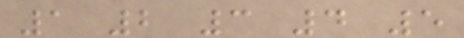1 2 3 4 5
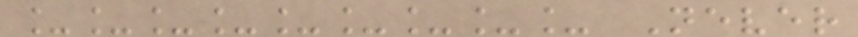_________ Never
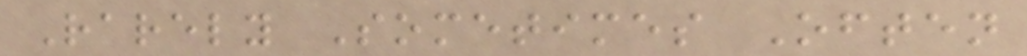Rarely Sometimes Often
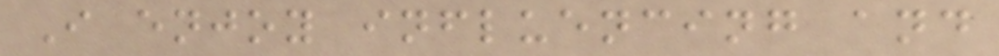I enjoy influencing and
